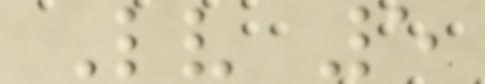Lv 5
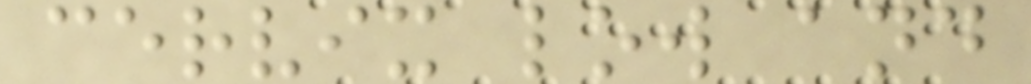cervix low and
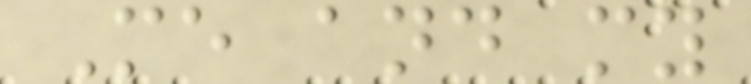Me and my
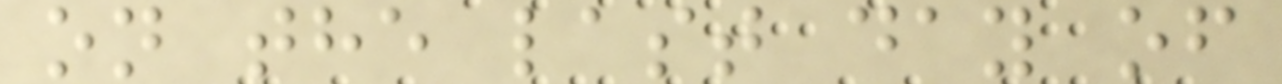on the last day of
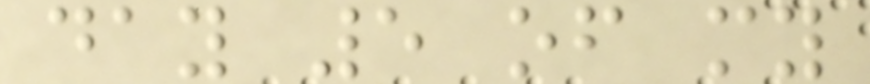day 5 of my
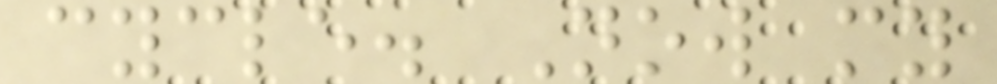cycle. Now my
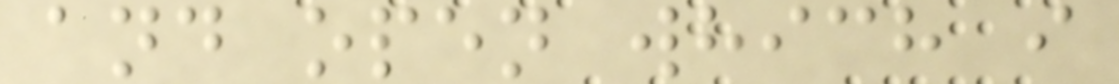and open which i
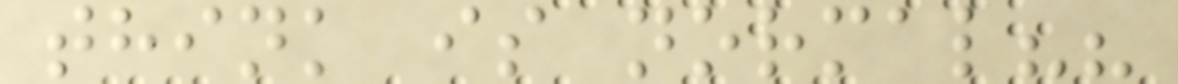think is normal??
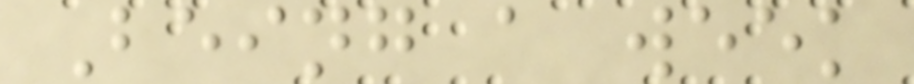Being a week
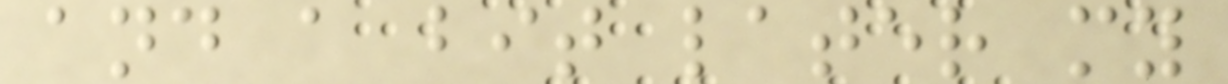and a bit later my
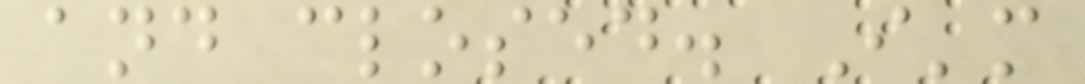and closed. I'm
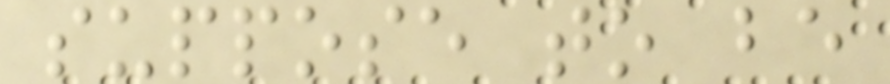suppose to be
